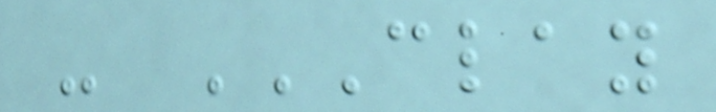- CLAY
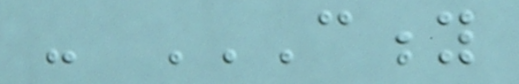- CITY
